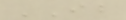IB
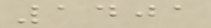1401
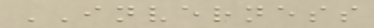INVERNESS
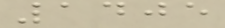1405
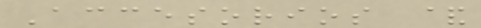Accesorios &
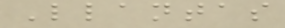Llantas
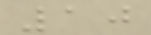10
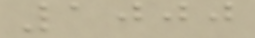1000
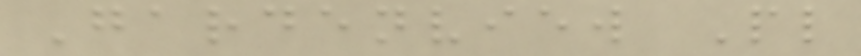Gardenview Pl
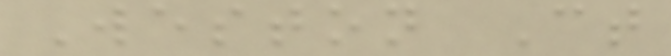Weston Ct
